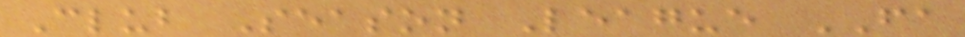Club Season League FA
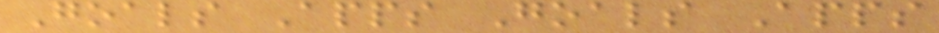Goals Apps Goals Apps
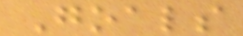Goals
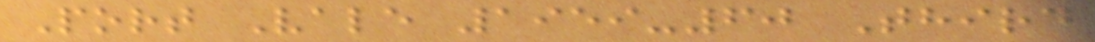Port Vale 1959-60 Third
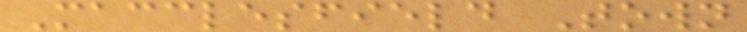Macclesfield Town
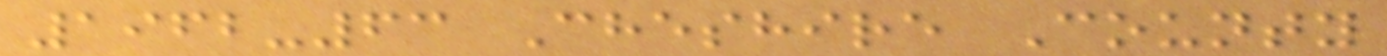1962-63 Cheshire County
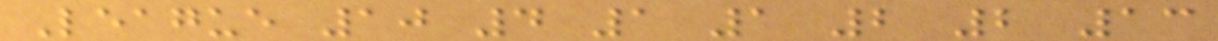League 10 4 1 1 2 2 13
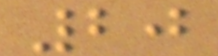20
